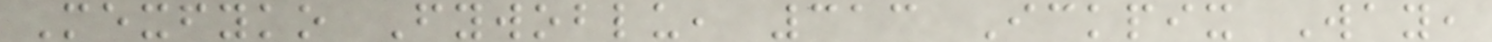Mexfyko Fywoblu, 313 Ickpix Way,
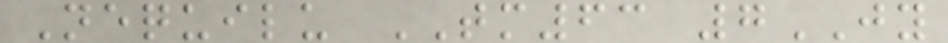Nequilu TM63 7JY
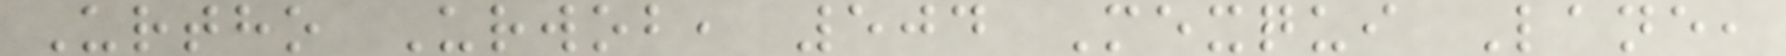Urtho Urwob, 504 Mexqui Lane,
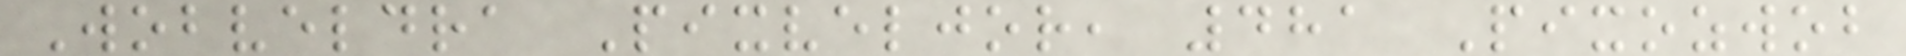Wobveldra Pixveljor, 481 Pixozwob
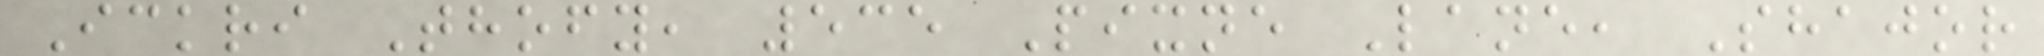Ickri Thofy, 535 Pixne Lane, Shajor
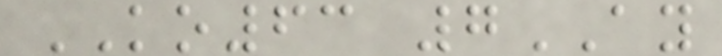KO63 7AY
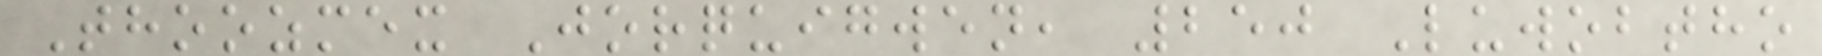Thoozmex Jorquigwen, 250 Luwobtho
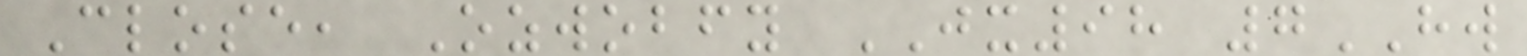Close, Ozwobfy JX98 7HW
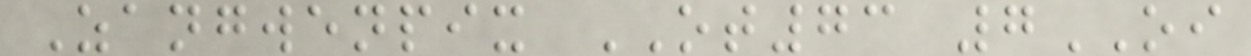Zangwenpix OT73 7OI
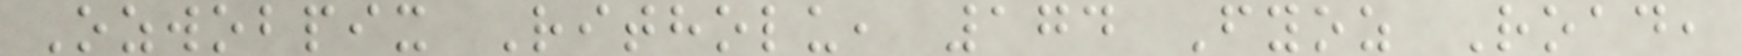Ozwobpix Ritholu, 174 Fyoz Road,
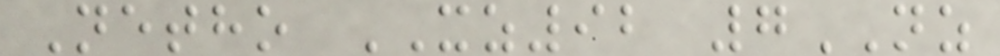Netho XZ92 7NZ
